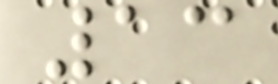13
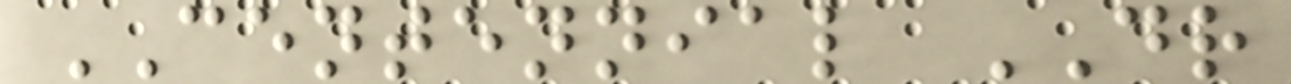CENTENNIAL DR
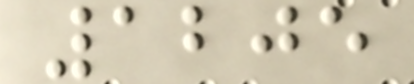1205
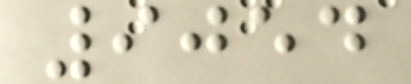9054
